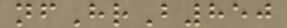nfHrB850
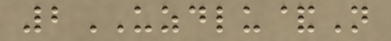2UZDLU&N
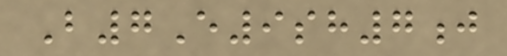B7E9sh7j
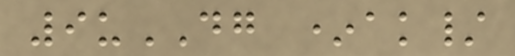9uDG *ak/
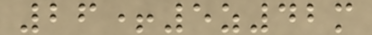26+5z42m
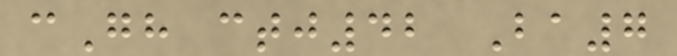cGh ctj42 Ba7
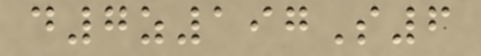d7z197S6
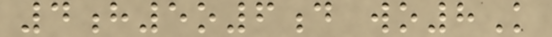4h5o6d wo8K
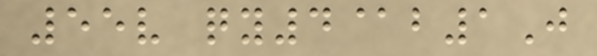55v qy4@b1J
